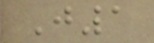J1
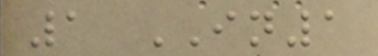1 IN1
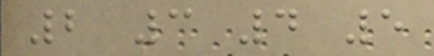2 3 4 5
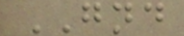GND
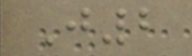J2
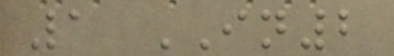1 IN2
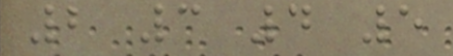2 3 4 5
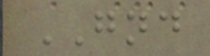GND
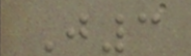J3
